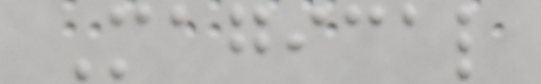Magical
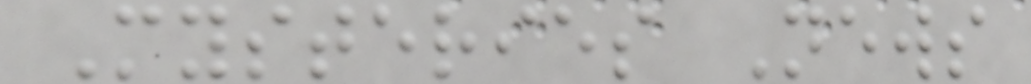Mysteries News
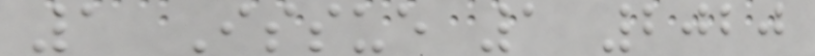1 Issue 1 2020
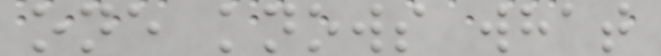one knows what
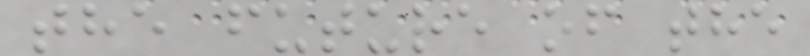the future of the
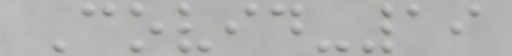Covid-19
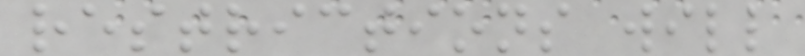restrictions will
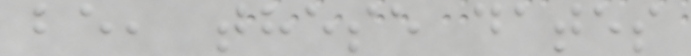be, these dates
